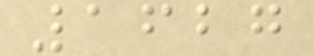1627
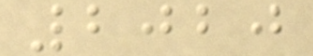2020
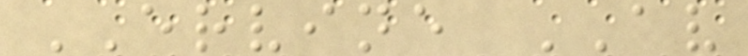ERVINE AV
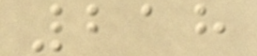218
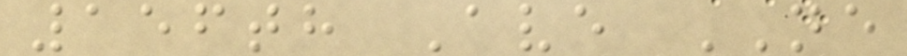156th Ave NE
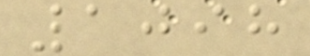1098
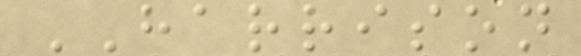HARRISON
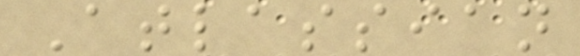Atlassian
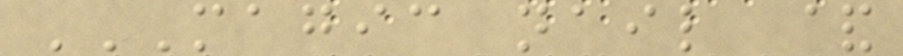MAGIC NAIL &
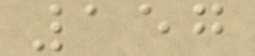157
